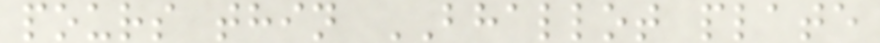pours thin BHALLOT plate
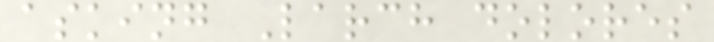asking Larch dolores
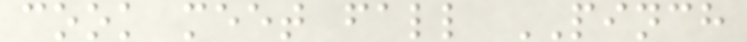cook meet fall PINCH
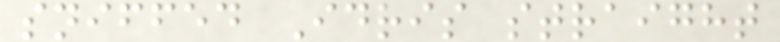sniffed Idris straight
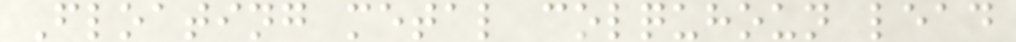Floating metal colquhoun lead
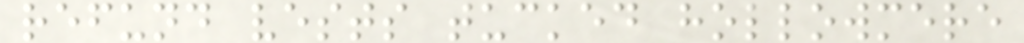refund vests tucked hollowmere
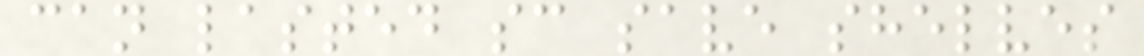can lasted sc save shelves
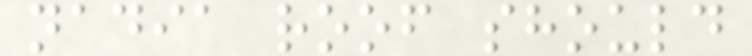nadia roof should
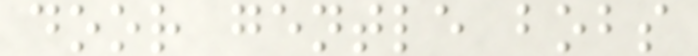door gentle bobs
